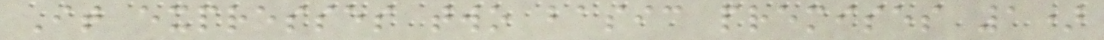It expresses two basic premises 1)
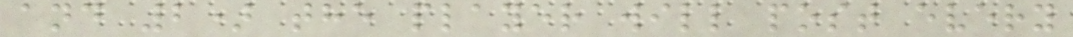and 2) the player will post every
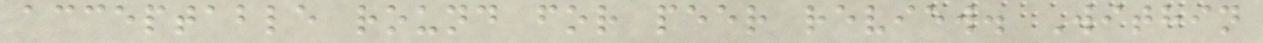acceptable round for peer review. Within
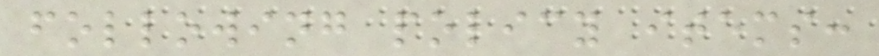following policy items:
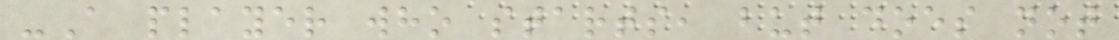-A player who starts, but does not
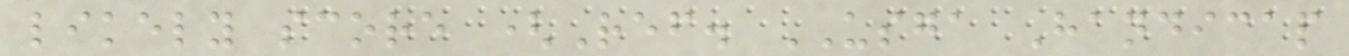likely score (Ref. USGA Handicap
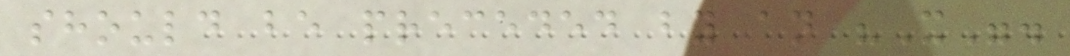should be preceded by an "X".
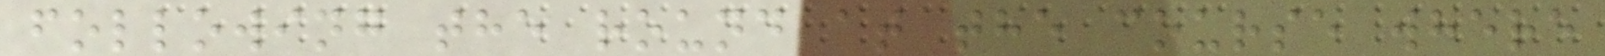following the round at the course where
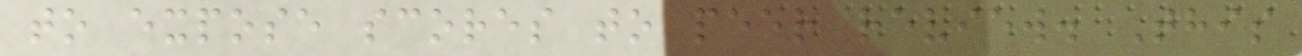to expose scores to peer review. This
